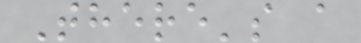There's a
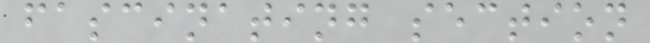fascinating section
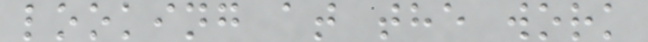looking at the work
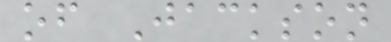of Jackson
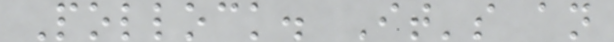Pollock. It's an
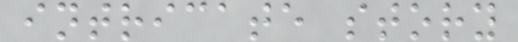intricate story
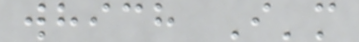which I'm
